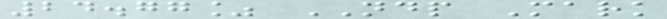24.77% NDP Mark
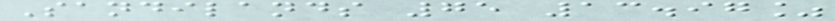Sandilands 75 13.97%
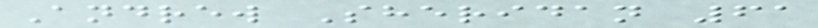Andrew Sheridan 61
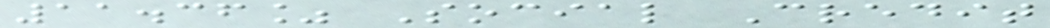11.36% Social Credit
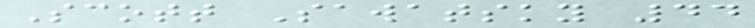Scott Sawatsky 44
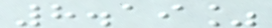8.19%
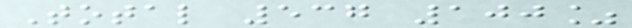Total 537 100%
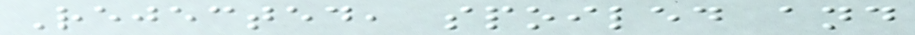Rejected, spoiled and
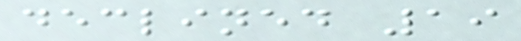declined 19
